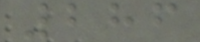286
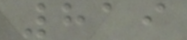819
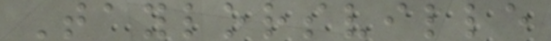Taylorsville
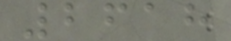2618
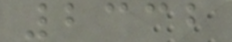2332
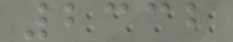2332
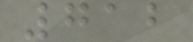712
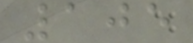105
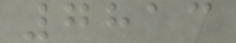7813
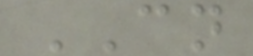CN
